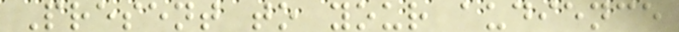Present to your audience
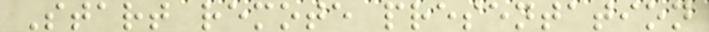Start remote presentation
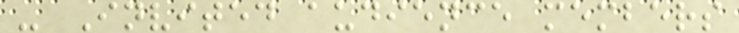- Invited audience members
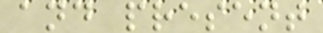and present
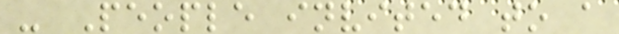- People invited to a
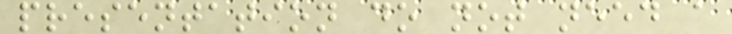presentation do not need a
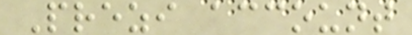Prezi account
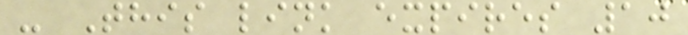- This link expires 10
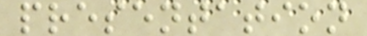presentation
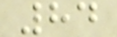84
